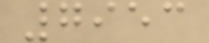7953
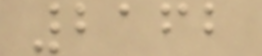2162
